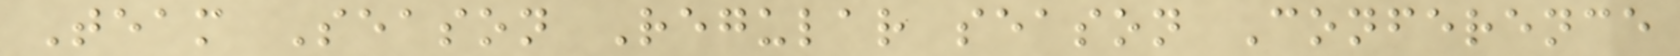Team Season Regular season Conference
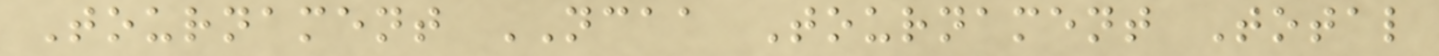Tournament NCAA Tournament Total
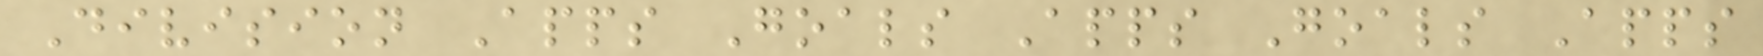Division Apps Goals Apps Goals Apps
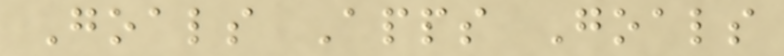Goals Apps Goals
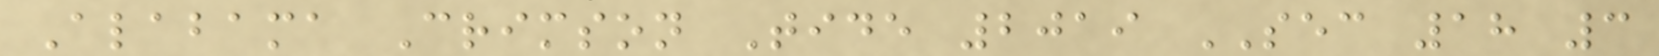Alabama Crimson Tide 2019 SEC 18 3
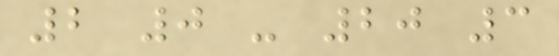2 0 - 20 3
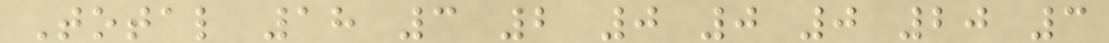Total 18 3 2 0 0 0 20 3
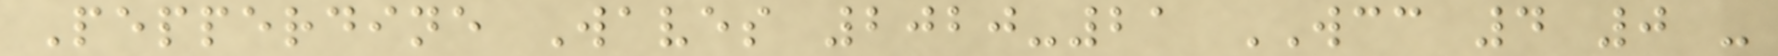Pepperdine Waves 2020-21 WCC 4 0 -
